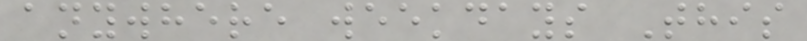anywhere weekdays This
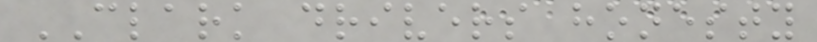CLARK drivers honesty
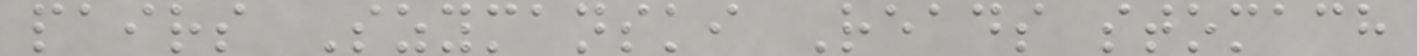pairs Szymanski Reads stomach
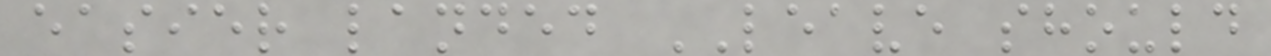easier landed LEAVE should
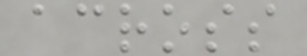across
